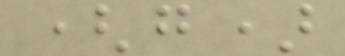(g)
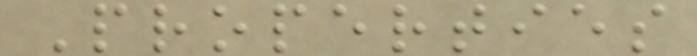Properties
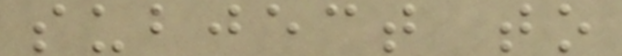subject to
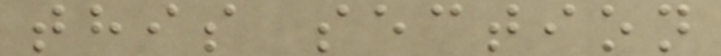this section
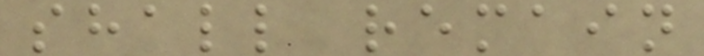shall remain
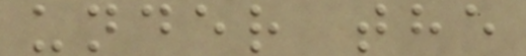under the
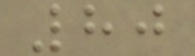80
